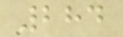284
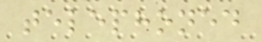telephoned
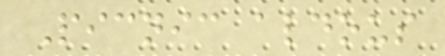Picnic aldous
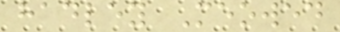hadley Meowed
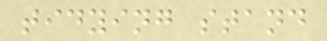tidying stand
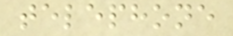telephone
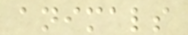animals
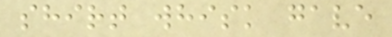shirt whisk gave
